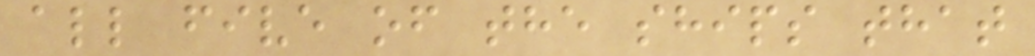all five of the ships that
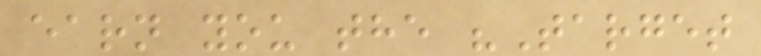earn you the "Target
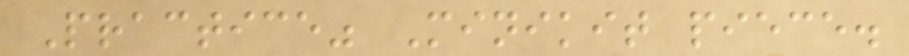Practice" Minikit piece.
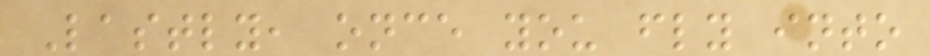Lastly, once you fly into
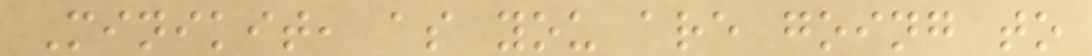Minikit, as you are going to
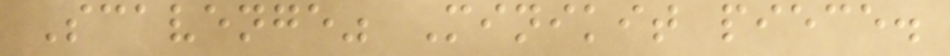Scavenge" Minikit piece.
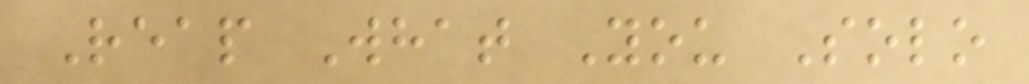Reap What You Solo
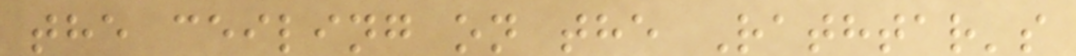the ceiling on the Rathtar's
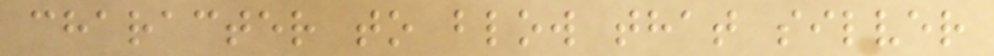character to blow that silver
